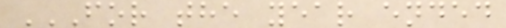FOR THE YEAR ENDED
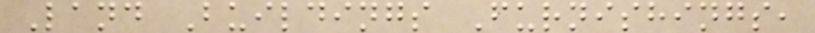Land Buildings Furnishings,
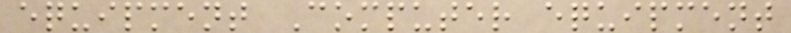equipment Computer equipment
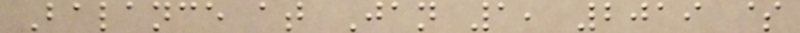Balance at Jan 1, 2019 $
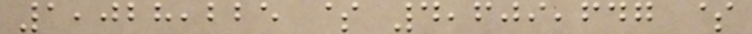1,028,225 $ 4,609,647 $
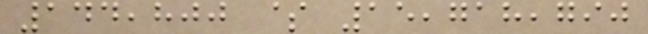144,800 $ 15,718,790
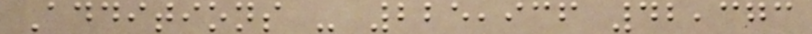Additions - 225,936 42,373
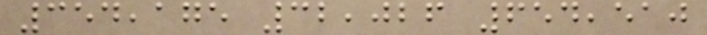354,175 32,026 654,510
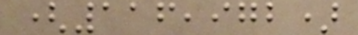(116,972)
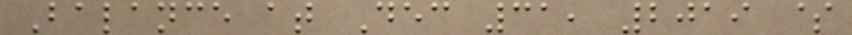Balance at Dec 31, 2019 $
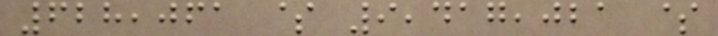628,061 $ 9,417,021 $
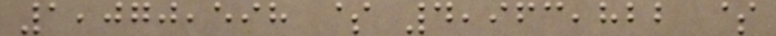1,070,598 $ 4,963,822 $
